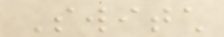Switch
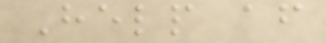Help after
